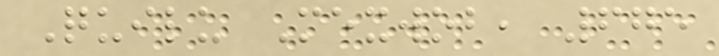Quilu Mexwob, 675
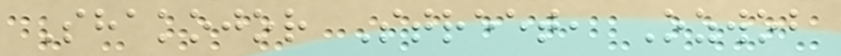Shakojor Street, Ozwob
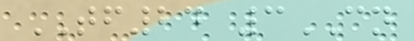TF24 3CN
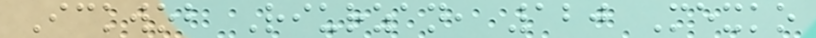Ickwob Riurzan, 120 Mexko
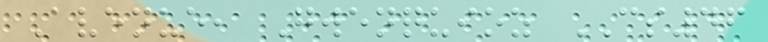Avenue, Gwenquioz CS46
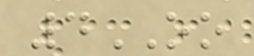4OO
